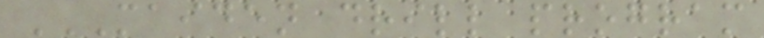MAIDEN DRILL PROGRAM
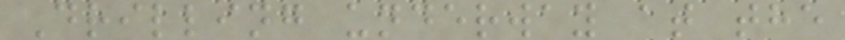Drilling underway at the
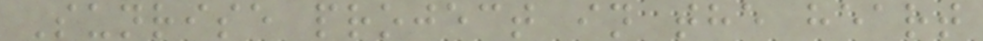Sunrise project in the heart
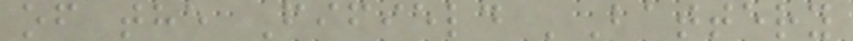of the Fifield 'Battery
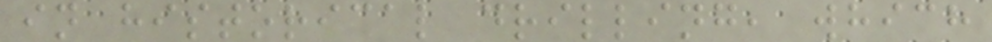in historical drilling, which
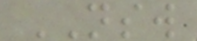NSW
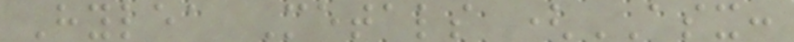Hylea Metals (ASX:
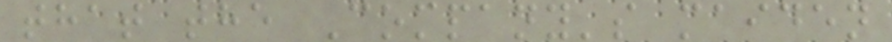that the Company's maiden
